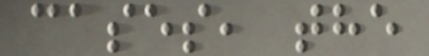cases, the
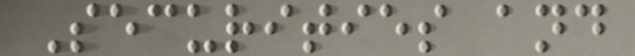Securities and
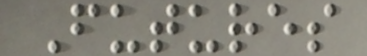Futures
